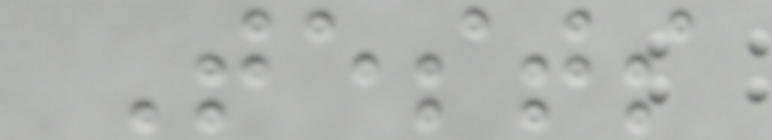Tests
